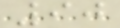90
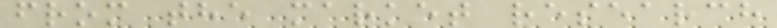from the market research
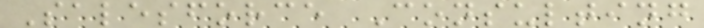Salesforce Consulting
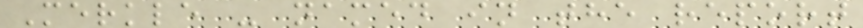Merkle - named in the report
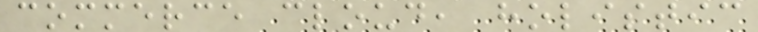commerce cloud, holistic
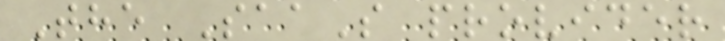The SaaS provider
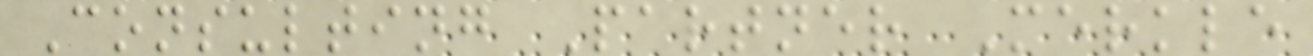Consulting Partner Merkle
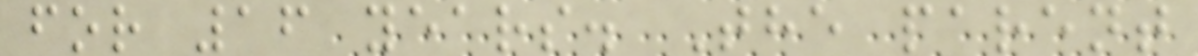for 16 years. The parent
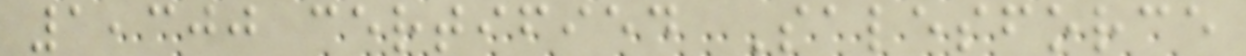1,300 certified Salesforce
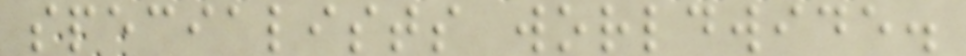specialists worldwide.
